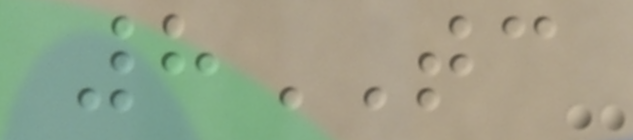8TC
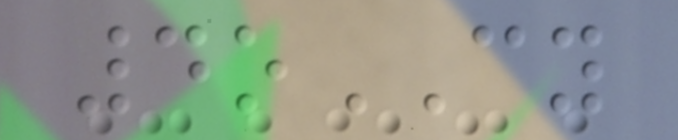4oCY
